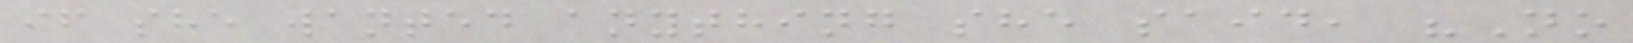if she wanted anything she said, "No
